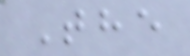The
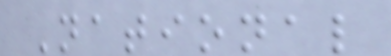National
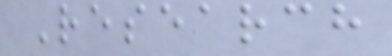Research
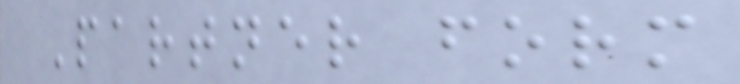Partner form
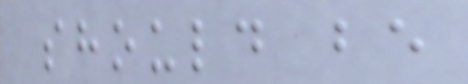should be
